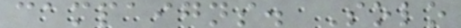campaigns. Solo
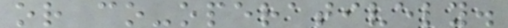or co-operatively.
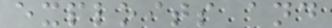exploits and
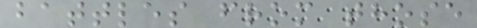battles from those
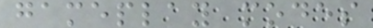gameplay modes
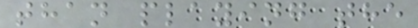than playing the
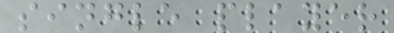single player
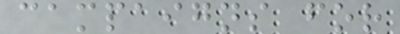campaigns for
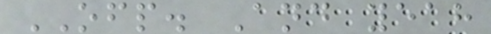OFP. And yeah
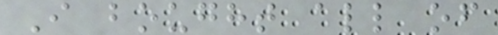I bought all of
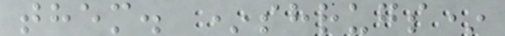them. *shrugs*
